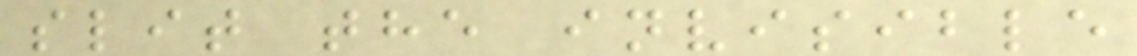slit the invisible
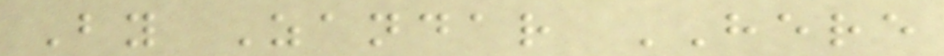By Zandar HERE
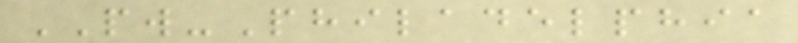PW-Philadelphia
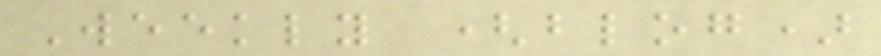Weekly (blog)
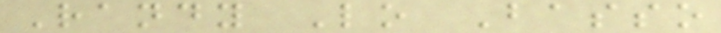Randy Lo Basso
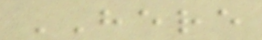HERE
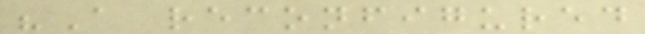"A reconfigured
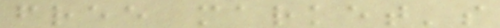free market's
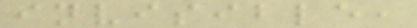invisible,
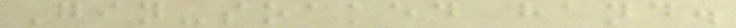Gin-soaked hand.
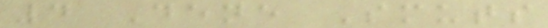4 Dene Smuts
